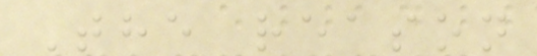The reason
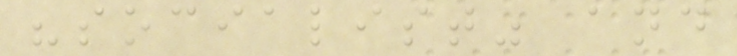"socialist" and
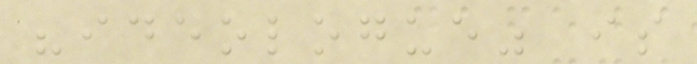"ideologue" is
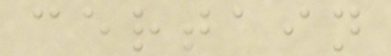certain
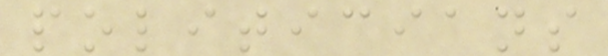politicians
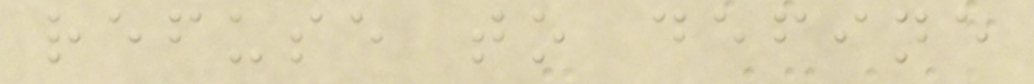refuse to define
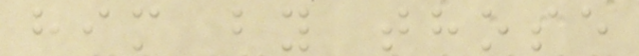him by those
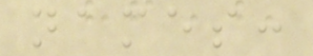names:
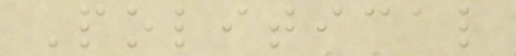Political
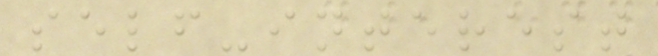self-interest
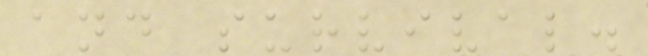and survival.
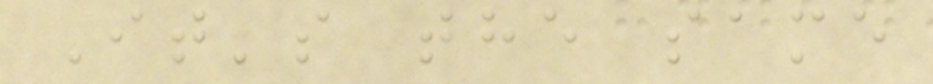It's the same
